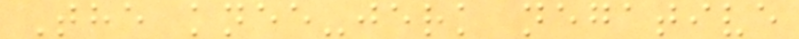The knee-jerk negative
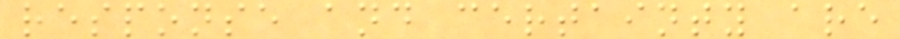response and certainty are
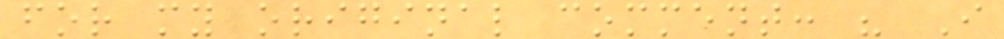for my original comment: " I
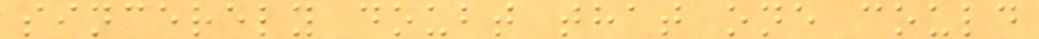sincerely doubt that one could
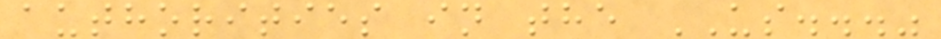authorities in the US..."
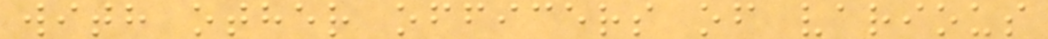with other officers of various
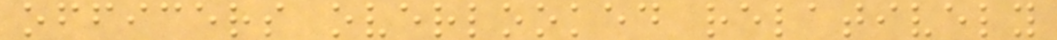officers overlooked relatively
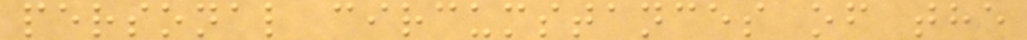personal circumstances of the
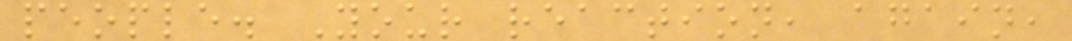people. Your reaction, again,
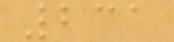231
